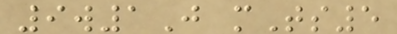9w1J mTs5
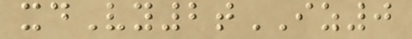xdVy2tIZ0
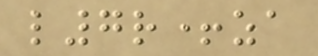l7r+za
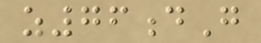z76dG
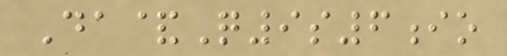Da&Q9s6io
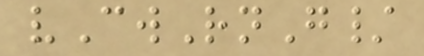vCwRnG/
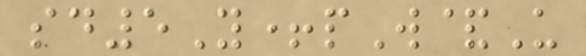sd5Y+pW&U
